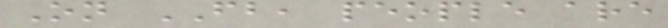On FB, people are
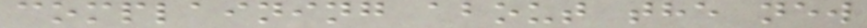complaining about the new
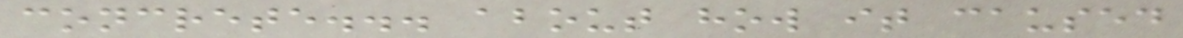concrete... about how it caused
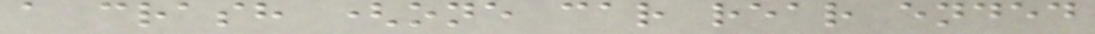a crash (one car rear ended
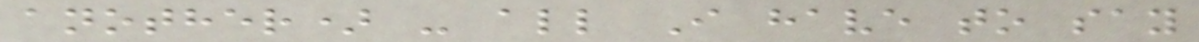another) - all I have to say
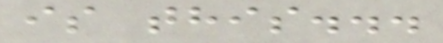is this...
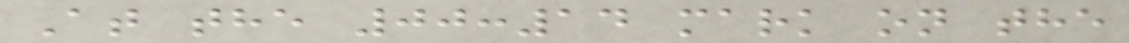At the 00:14 mark on the
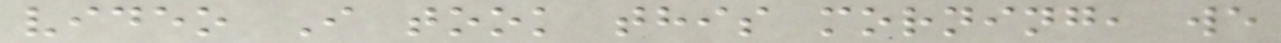video I took this morning, we
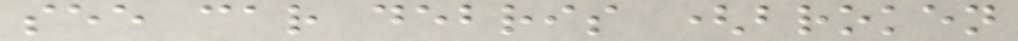see car debris (broken
